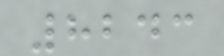8243
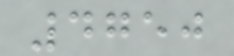4750
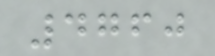4760
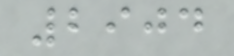2904
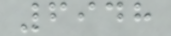6948
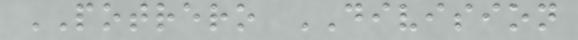POTRERO DIVISION
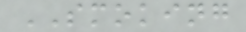SMOKING
